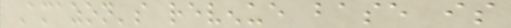Amazon's revenue base is
